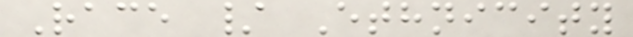Race / Ethnicity
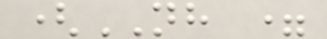(NH =
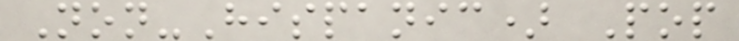Non-Hispanic) Pop
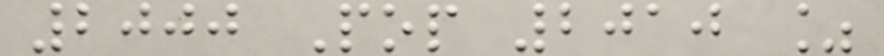2000 Pop 2010 %
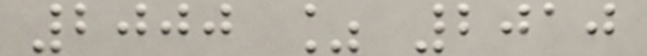2000 % 2010
